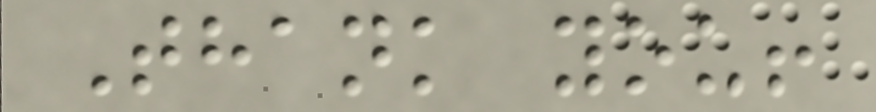Thank you!
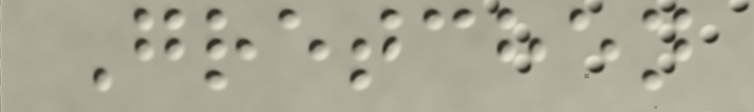Gretchen
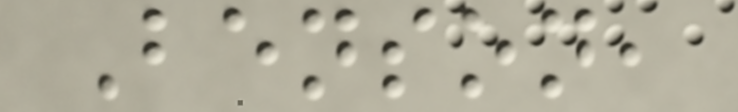Benson,
